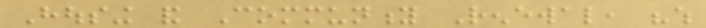Housing and Community Renewal, "which
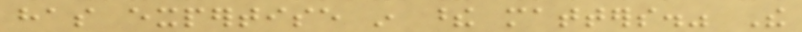has expertise in these matters." The
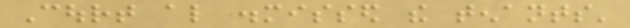Court also dismissed the tenants'
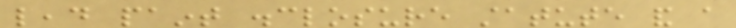lead paint disclosure statute and a
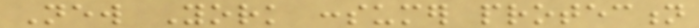New York consumer protection
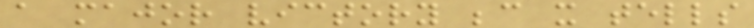a major victory because it tells
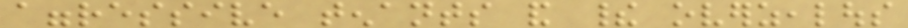aggressive tenants and their overzealous
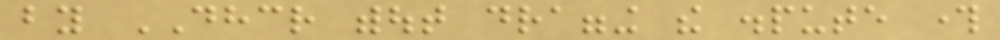by DHCR without dragging the dispute through
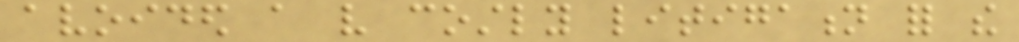avoided a very costly litigation for the
